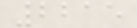2215
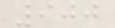900
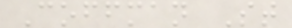Coffman St
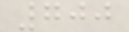700
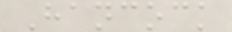Hancock
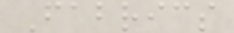Fabrics
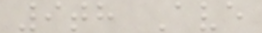9th Ave
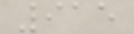915
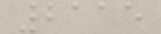2115
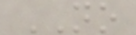NO
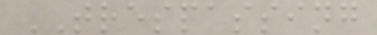TRESPASSING
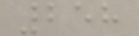258
